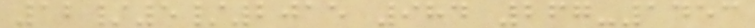12/5/2015 984 267-1453
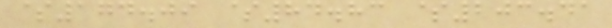$174.09 $84.83 $203.41
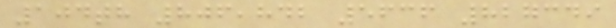104th 806,842 5636 827349
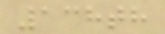138th
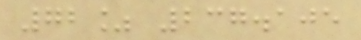72% 237.105
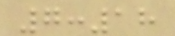7:18
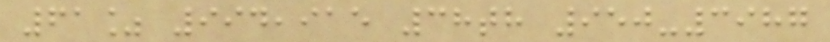61% 994,915 38th 950-3987
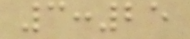3:25
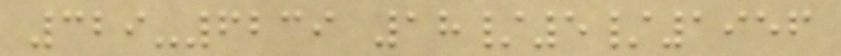329-6239 18/5/1956
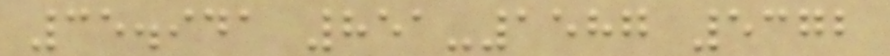35.941 851-1587 5372
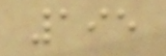195
